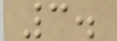3.
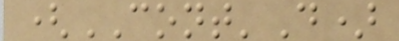(CONT'D)
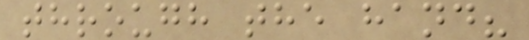through the hand?
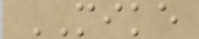MIKE
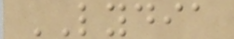LYDIA
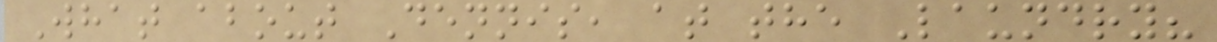What about Dennis, at the Laundry?
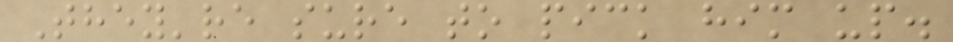They're sure to pick him up.
